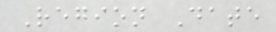Region Date
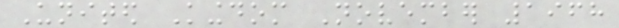United Kingdom November 1968
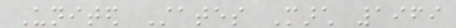United States March 1969
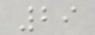29
